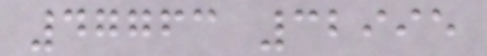47763 32995
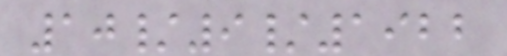10/9/1922
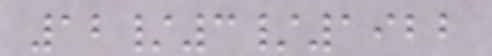12/3/1922
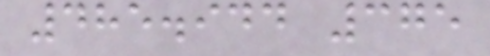485.944 375
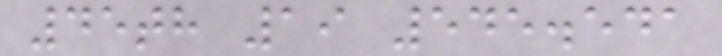45th 19 545.541
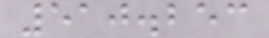510.253
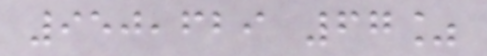950,629 67%
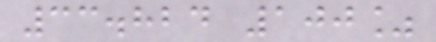33.824 100%
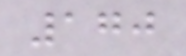170
